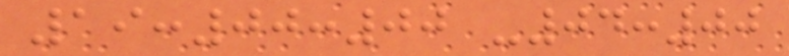19:00:00 -04:00
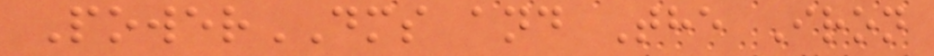PowerDMS and The Iron
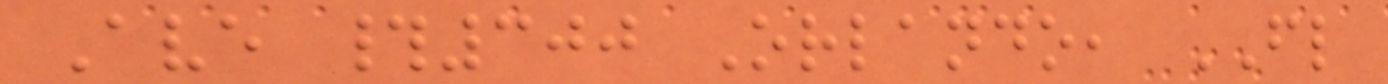Ave #300 Orlando, FL
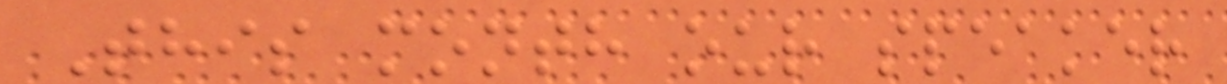This month our speaker
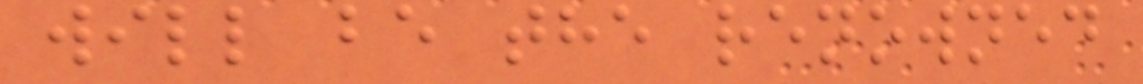will be the renowned
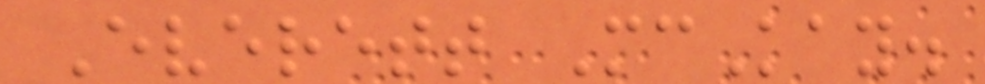Everett McKay.
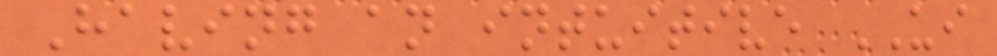Having an intuitive UI
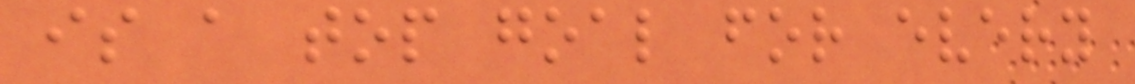is a top goal for every
